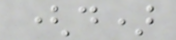(d)
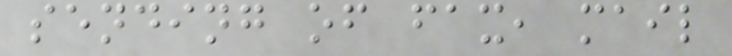sending of fax, mail
